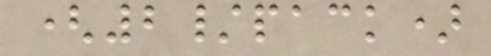(2/pack)
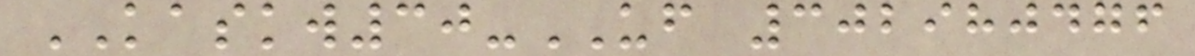KASKW30-UF 302980476
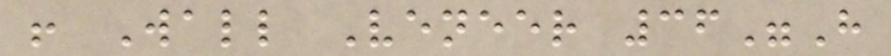! Wall Veneer 36"H
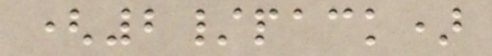(2/pack)
